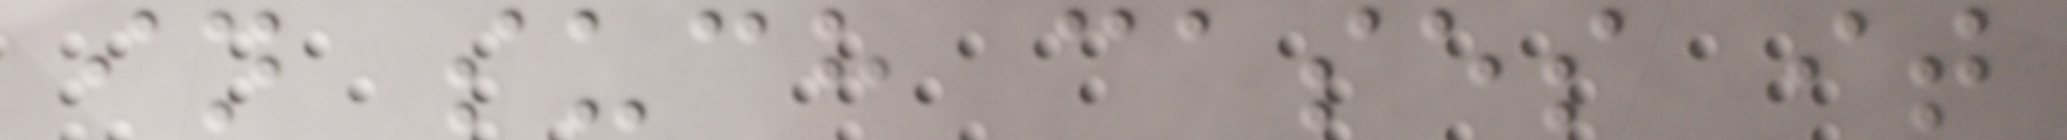in such cases it
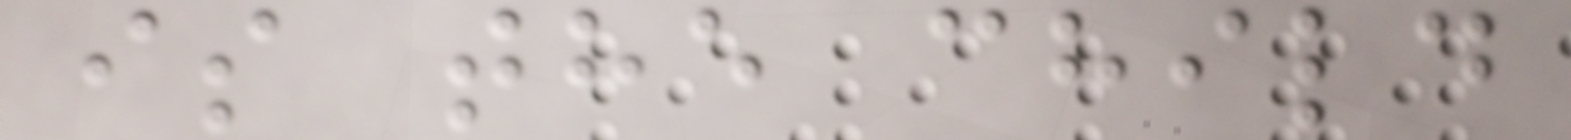is the child
